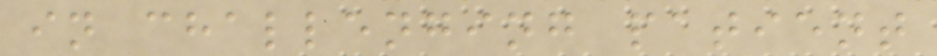in challenging patient
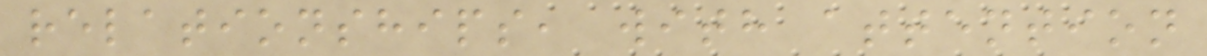relationships, with attention
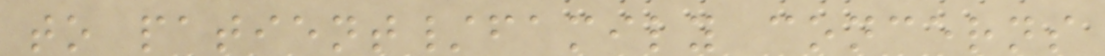to patient/family concerns
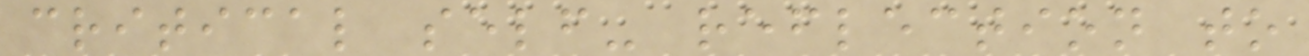critical self- reflection to
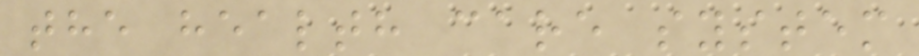the health care system
